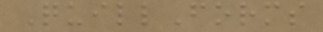QuillForms
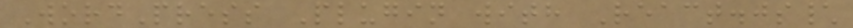WordPress Plugin with React.js\
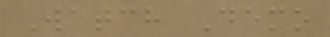Watch Demo
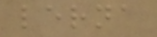lerna
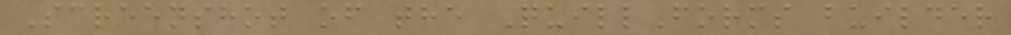Screenshot of the QuillForms builder
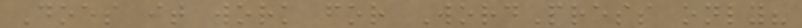Does it work for WordPress only?
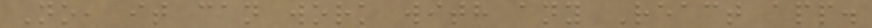No, it can work with any React app.
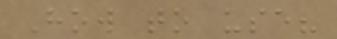How to use?
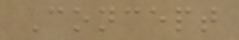Concept
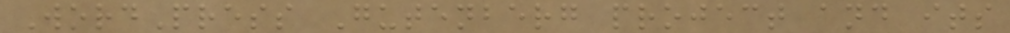WordPress Gutenberg project and its
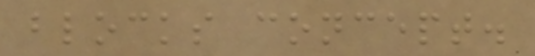blocks concept.
